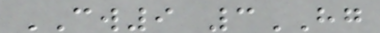CW9 3HG
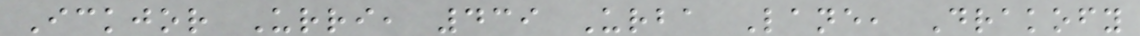Ickjor Urri, 439 Urba Lane, Drakofy
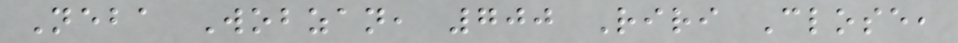Neba Wobzan, 700 Riri Close,
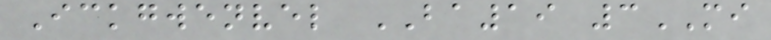Ickgwenvel BA19 3MI
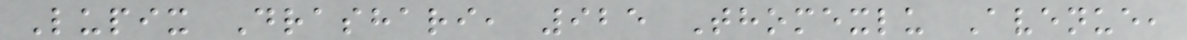Lupix Drashari, 925 Thomexlu Avenue,
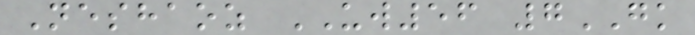Neshaoz UW56 7GK
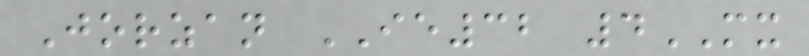Jorzan IE32 4MX
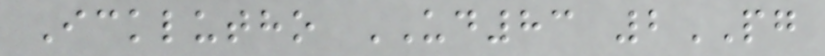Icklutho UD83 2PG
